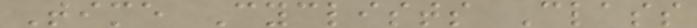Time Cyclists Class
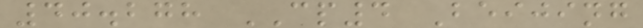40.278 CP4 Beijing
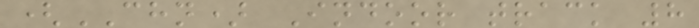(CHN) Indoor track 8
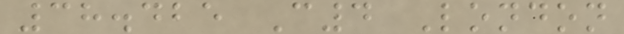38.425 C4 London
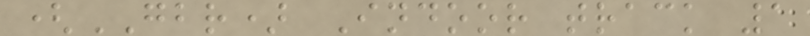(GBR) Indoor track 1
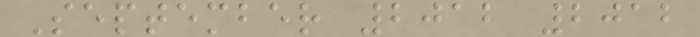September 2012 2012
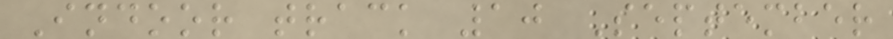Indoor track 10 September
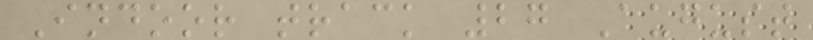Indoor track 27 August
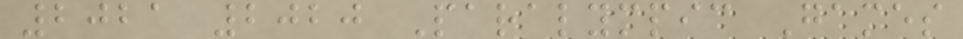2021 2020 Paralympic Games
